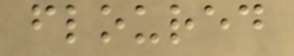floured
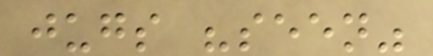jugs "seen"
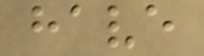have
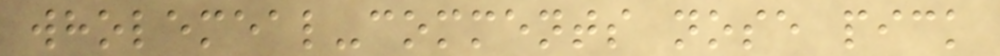wholemeal-comments nose pick
